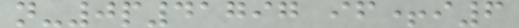n-0p41797 if+i6
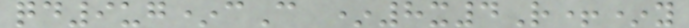qd9ug*cC *8x4R+*y
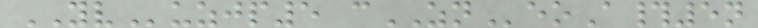YVuzjp5 cZNeoA#5n
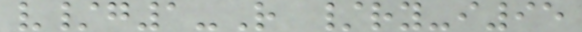v/g1-R /ry-i95
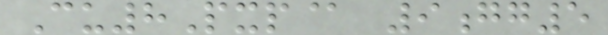Cu8Pxp@ 9gg5
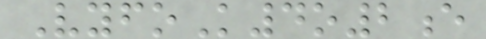VyfoK4o2e
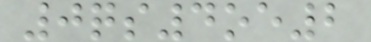0qs4oe2
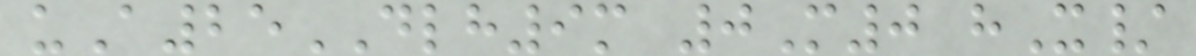uA25DLH9m 0M0 hX/
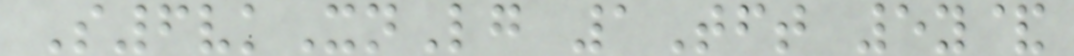S6vkXnLg 1Tft 5y&
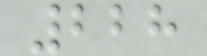228
